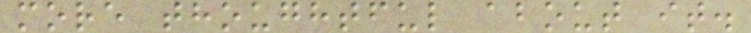more thoughtful about it.
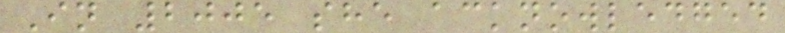In 2005 she acknowledged
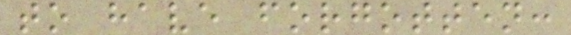to have forgotten:
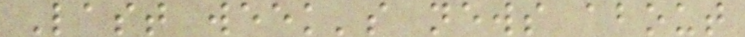Last week's news about
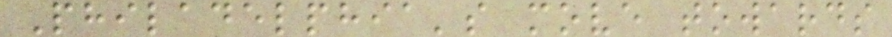Philadelphia's move towards
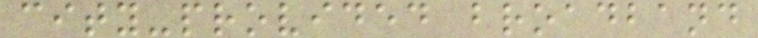city-provided broadband
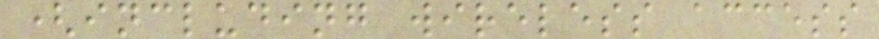(including wireless access
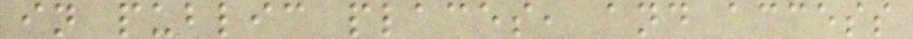in public places, and access
